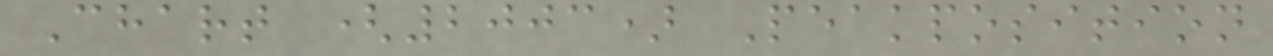Chart (2003) Peakposition
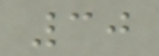30
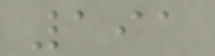191
